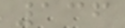136
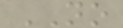NO
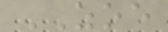ZOE
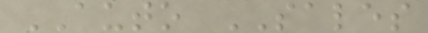AUTO SALES
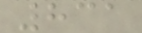831
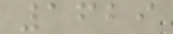1629
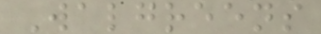Walgreens
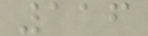116
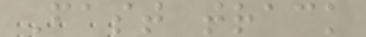Fast track
